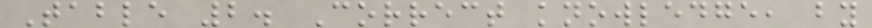Table 2. Correct knowledge, by
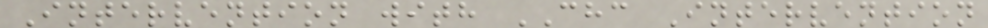Intervention with CHC Intervention
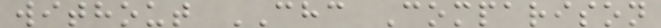without CHC Comparison
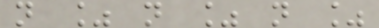n % n % n %
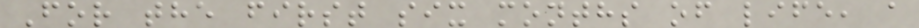For the first six months of life, a
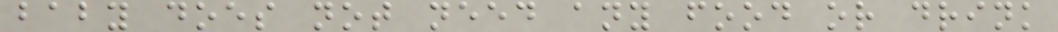baby does not need any food or drink
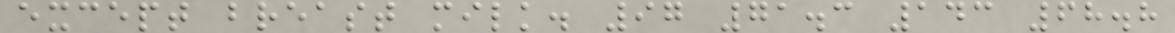except breast milk. 97 71.3 143 68.8
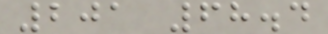201 68.4
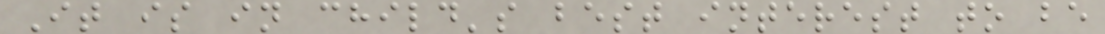It is in child's best interest to be
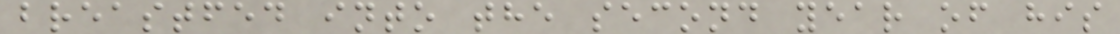breastfed into the second year of his
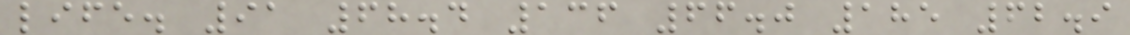life. 91 68.4 136 66.0 185 62.9
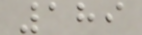189
